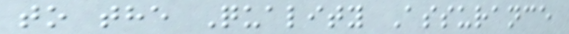to the Quality Assurance
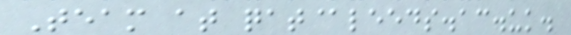Team at qat@leeds.ac.uk.
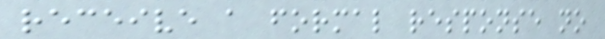receive a formal response no
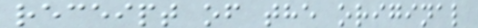receipt of the original
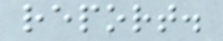report.
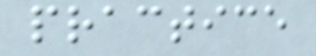practice
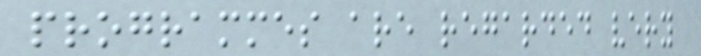programmes are regarded very
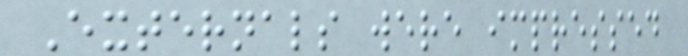Externals were impressed
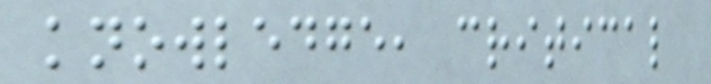knowledge, critical
